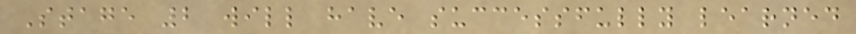Stage 2 will have successfully learned
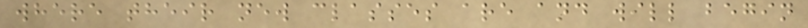where their new classes are and will begin
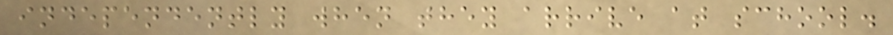independently when they arrive at school.
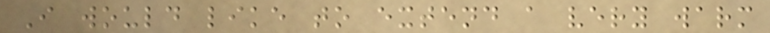I would like to extend a very warm
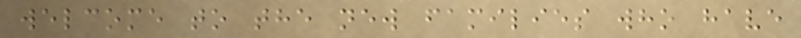welcome to the new families who have
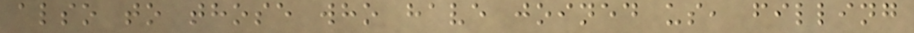also to those who have joined us, filling
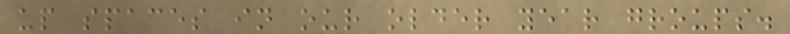up spaces in our older year groups.
